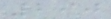290
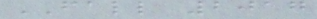FALL 2017
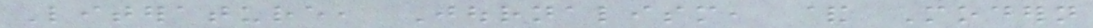Literature, Journalism, & Modern
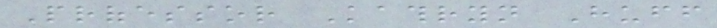Professor Kathryn Huff
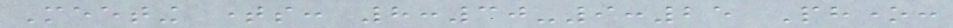Meeting times: 8:30-9:25 Phone:
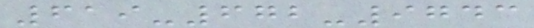619-672-9743
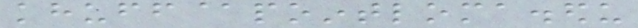khuff@pointloma.edu
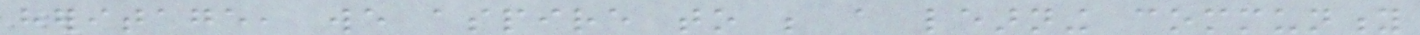heritage, we aspire to be a learning community
